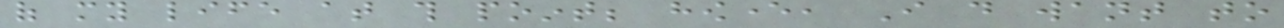of my life at this point; however, I do want to
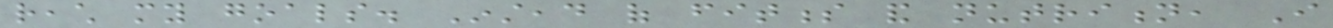reach my goals. Instead of fitness and nutrition, I
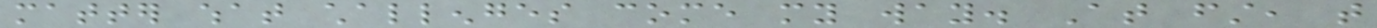matter what challenges come my way. At first, that
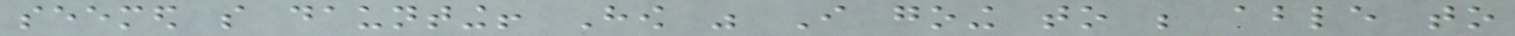seemed so daunting! How was I going to be able to
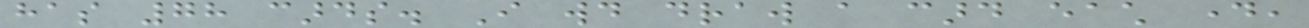has 78 cards. I would draw a card each day,
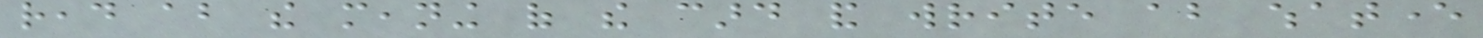read about the meaning of the card and write about whatever
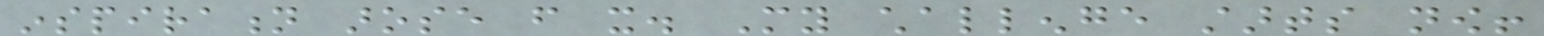inspiration arose from it. My challenge starts now!
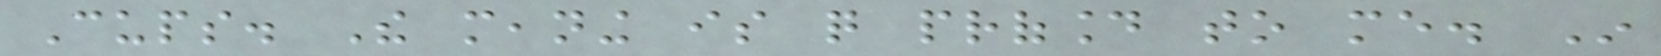Cups. The meaning is quite profound to me. In
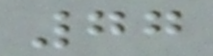77
